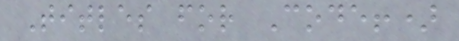Titles for Code!)
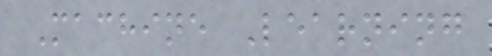Machine Learning
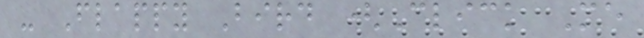- Flappy Bird (Click Me
